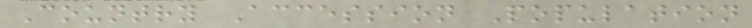Country Accession Population
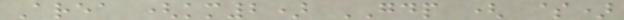Area (km2) GDP ( $)
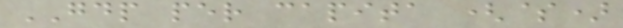GDP per capita ($)
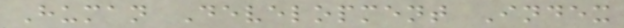Human Development Index
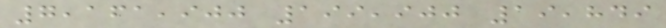7,161,900 199,900 19,849
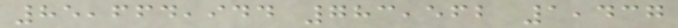85,664,944 783,562 1,437
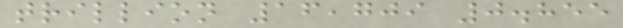trillion 16,709 0.855
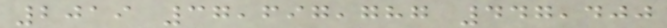2019 37,697,787 447,400
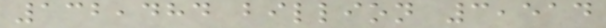132,484 billion 3,514
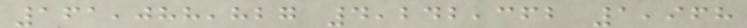161,088,827 4,242,362 1,968
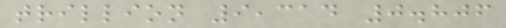trillion 9,314 0.806
